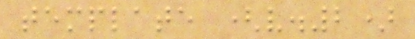template (v.2)
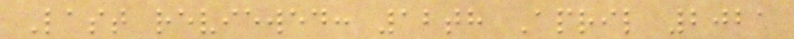Last reviewed: 12th April 2021
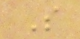S
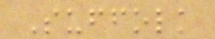Suffolk
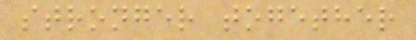stronger together
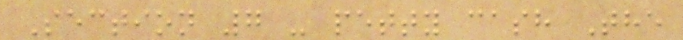Section 7 - petty cash The
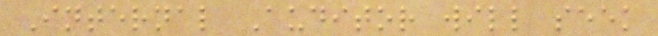Internal Auditor will seek
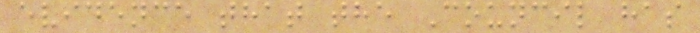evidence that the Council has
